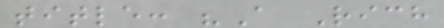title: "A Rich
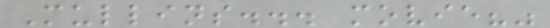Mullins... movie?"
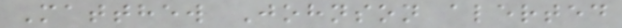Matthew Johnson alerted
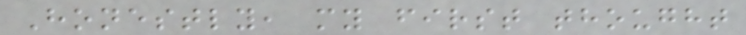Honestly, my first thought
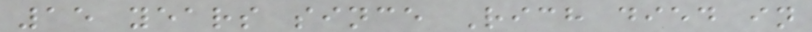15 years since Rich died in
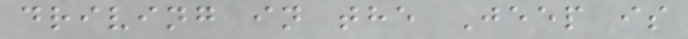driving in the Jeep is
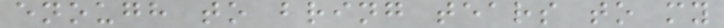enough to bring tears to my
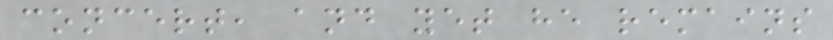concert, and yet he remains
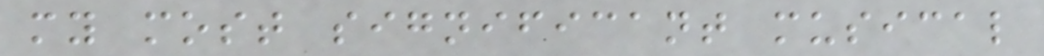my most significant musical
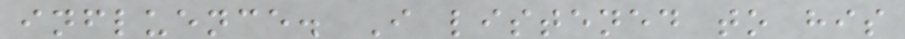influence. I listened to his
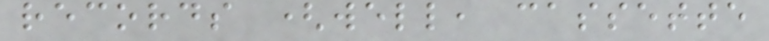records (well, cassette
